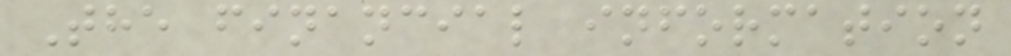The financial information
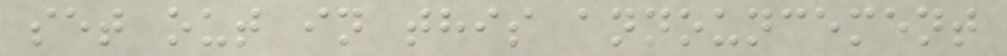set out in this announcement
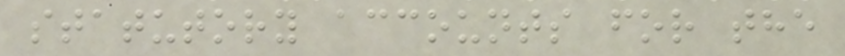statutory accounts for the
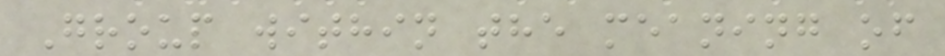Group within the meaning of
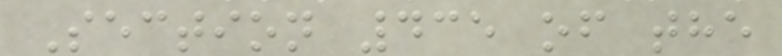Section 435 of the
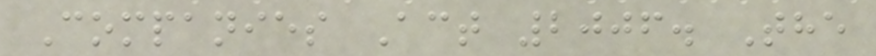Companies Act 2006. The
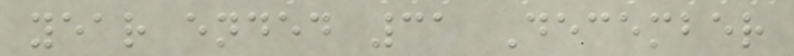year ended 31 December
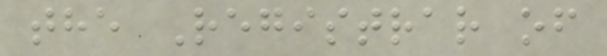the Registrar of
